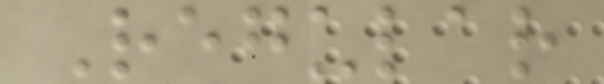Regular
